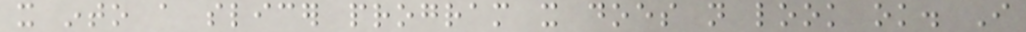it into a slicer program it does not look ok. I
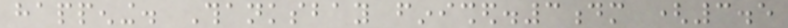happening. Thanksbay finished.3dm (3.5
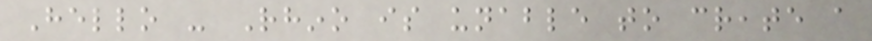Hello - Rhino is unable to create a
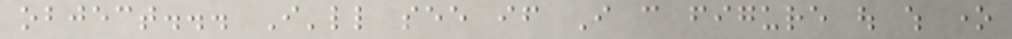object... I'll see if I can figure out which one
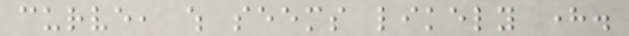curve, which seems likely here.
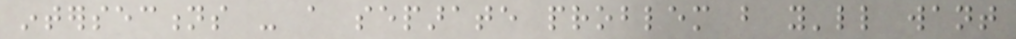intersections - a separate problem but you'll want
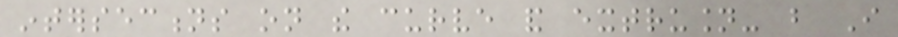intersections on the curve and extrusion- but I
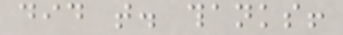did that. thanks!
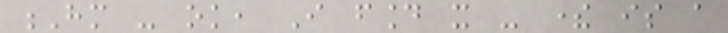Hm - ok, I found it - there is a
